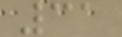31
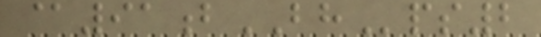@91bBHps2
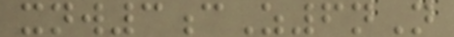xnw3cZ6nN
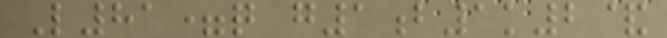L81=q g1b1k2&
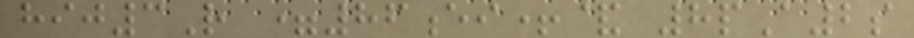hij3R =86ei+& 8pA2s
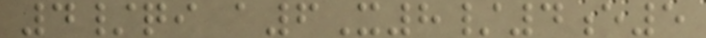4/qi a6X8/4e5
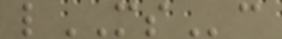lMSc
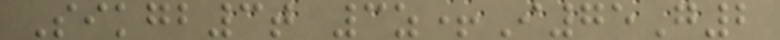Sikgb3t 3z+I75G2
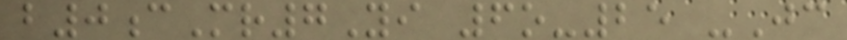b0cMr7Yi 6o-25 -Jc
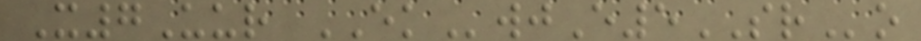X7Uur EKwjE5SRo
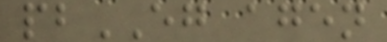pbEG agen
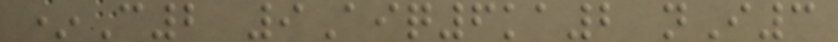*C2 9Aiq6ka2 nI3
